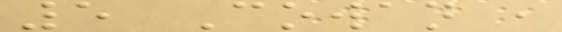5 Cowan ,
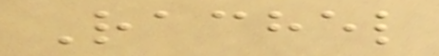Rachel
